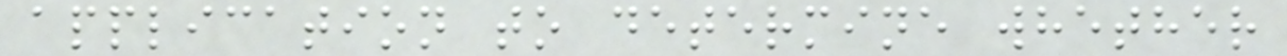application to determine whether
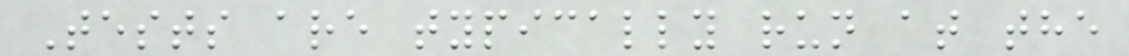Tests are typically run at the
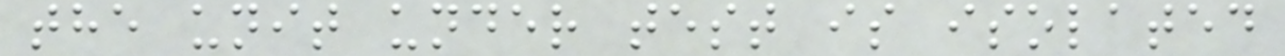the unit under test is isolated
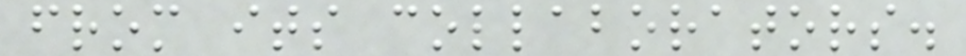from its collaborators.
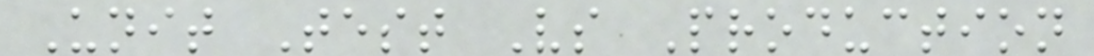Unit Test Vs Production
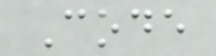Code
